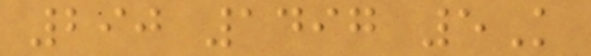290 1497 5K
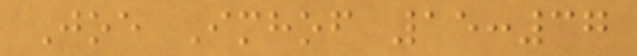Joe Imhof 15:37
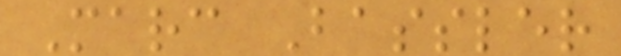Marc Bassler
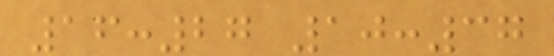16:27 10:37
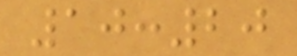10:20
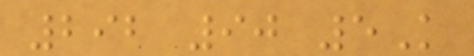292 90 5K
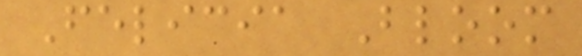Felicia Bloom
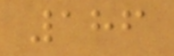186
